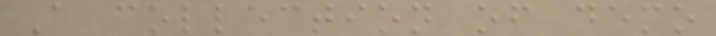A collection of demo
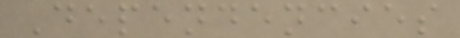Dependencies
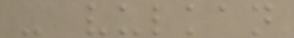- vulkan
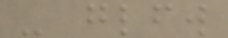- glfw
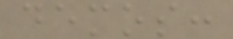demos:
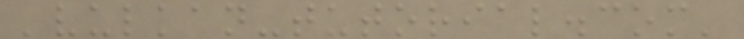'vulkan-tutorial.com'
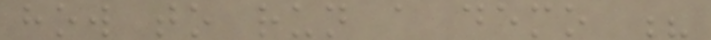how to run a demo ?
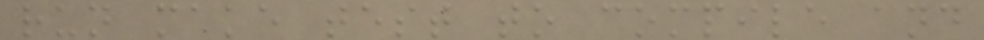run make test to compile and
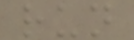run
